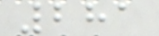281
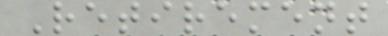Retirement
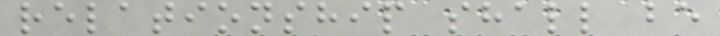relationship shall be
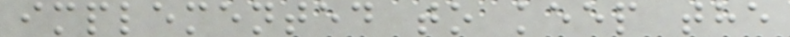implemented to keep the
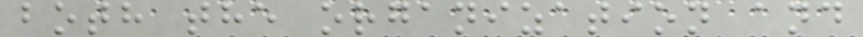both the organization and
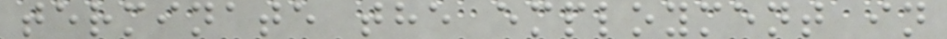terminate the employment in
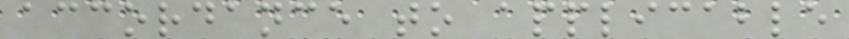accordance to applicable
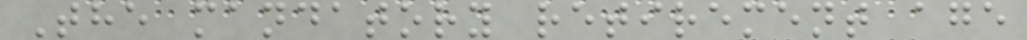The mandatory retirement age
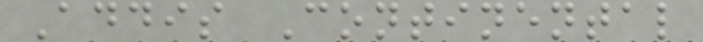Addis Continental
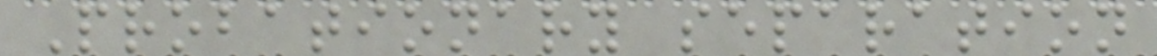Probationary separation
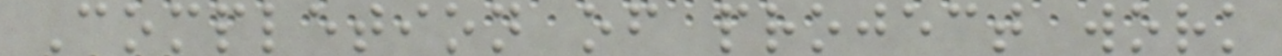Completion of project work
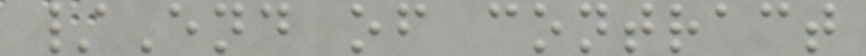/End of contract
